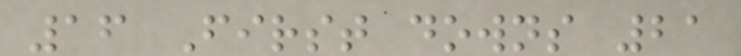16 First downs 21
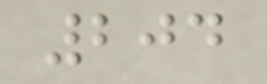204
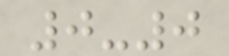0-0
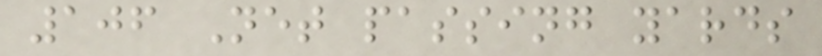106 Net passing yards
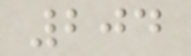204
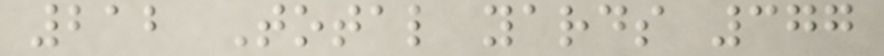212 Total yards 377
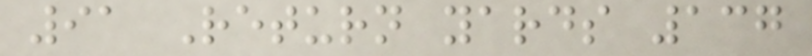91 Return yards 137
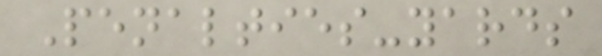Penalties-yards
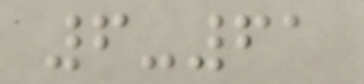6-61
